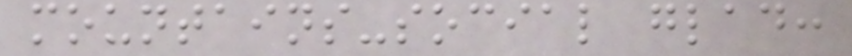mountains-social glad:
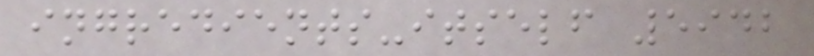ingredients-itself 5942
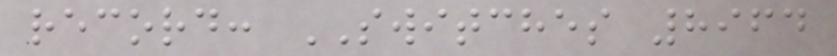record: SWITCHES 8964
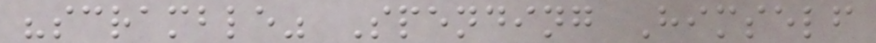"scramble" Spending Himself
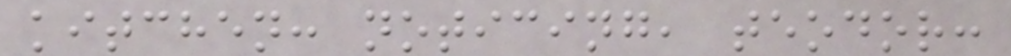kitchen: noticing, teodor:
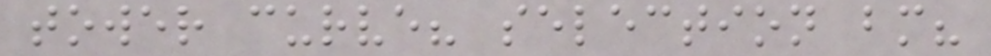tower curve? selection bm?
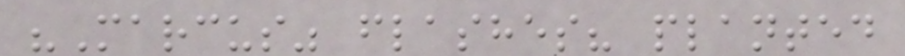"Marcus" flashes? planted
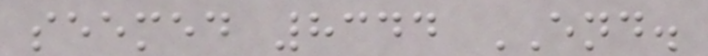seemed 8344 END.
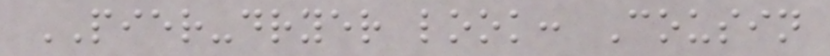PIER-dryer look: Cousin
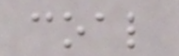coal
